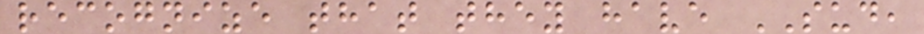recognize that they have SUD,
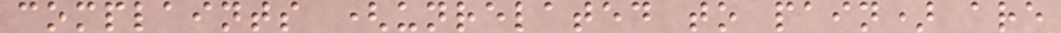complaints (unrelated to pain) are
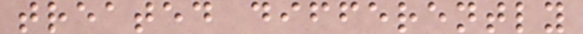treated differently
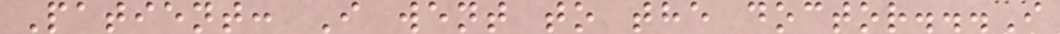Patient: I went to the doctor...I
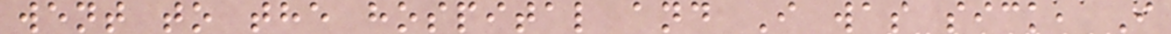went to the hospital and I was sick, I
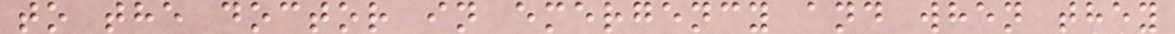to the doctor in emergency and when they
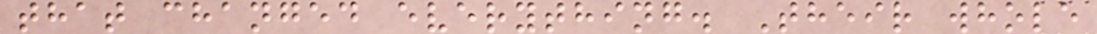that changed everything. Their whole
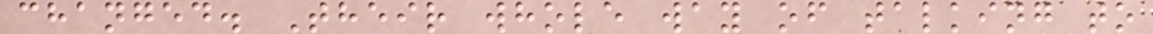changed. Their whole way of talking to
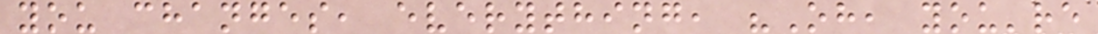you changes, everything, "Oh, you're
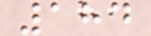184
